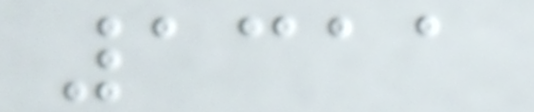1311
